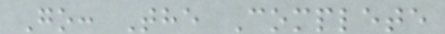Go: The Complete
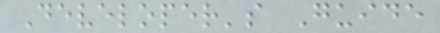Developer's Guide
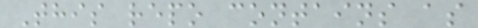This repo contains as
